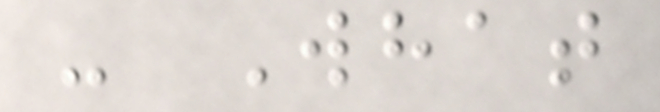- What
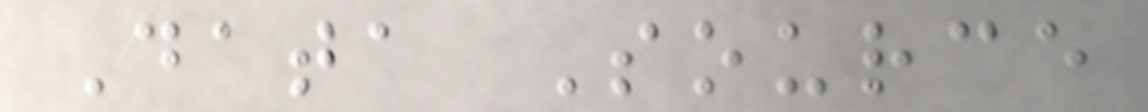Data Source
